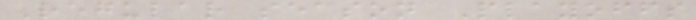Regular season Playoffs
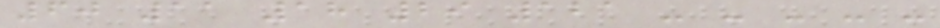60 11 18 29 121 - - - - -
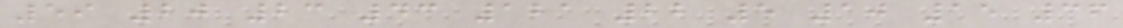59 20 23 43 121 22 5 10 15 36
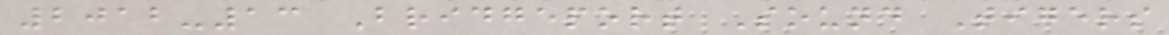2012-13 Bridgeport Sound Tigers
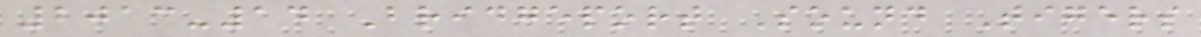2013-14 Bridgeport Sound Tigers
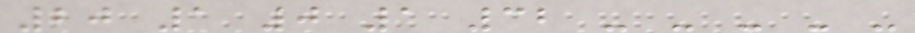20 1 0 1 32 - - - - -
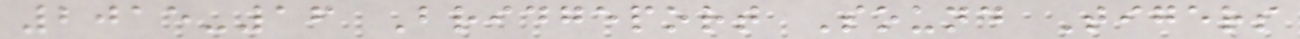2015-16 Bridgeport Sound Tigers
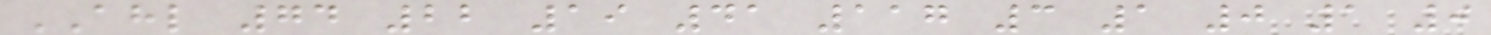AHL 74 22 19 41 117 3 1 0 1 0
